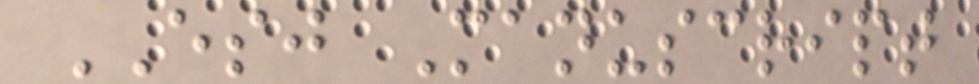ESJ Manuscript
